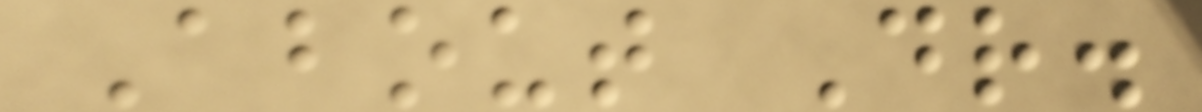About Dr.
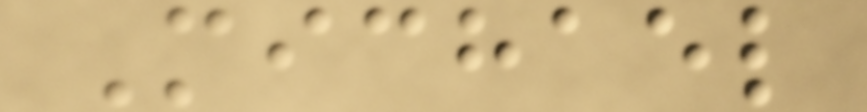Michael
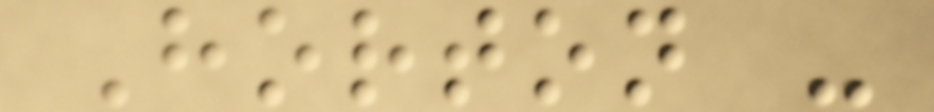Horton -
